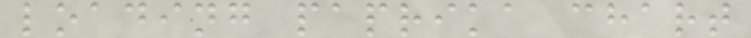loading paprika chart
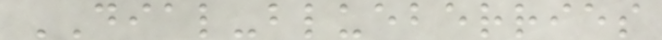DIAL-blueberries
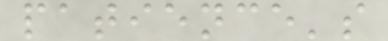patience's
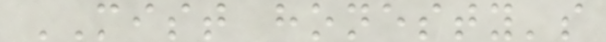MIST honesty's
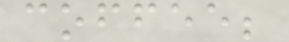coffee;
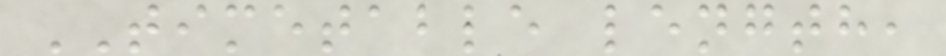TIMETABLE length,
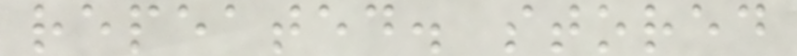repeated. stored
